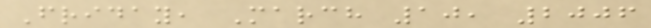Friday, March 10, 2006
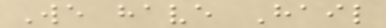We have Hail
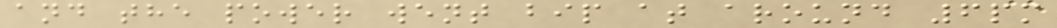and the power went bip at around 6pm
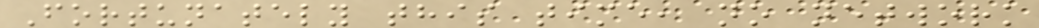Fortunately this time, no network
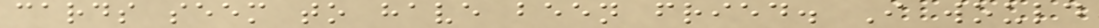cards seem to have been fried. I would
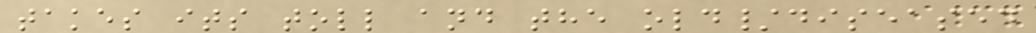takes its toll and the old/diseased
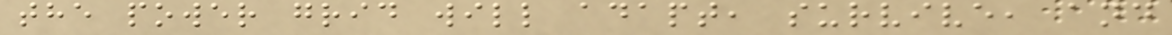the power grid will adapt, survive, and
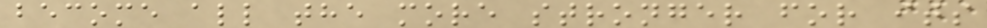become all the more stronger for its
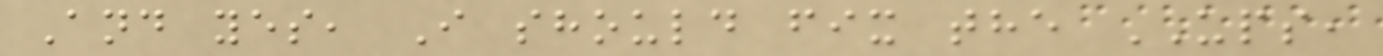And yes, I should fix the UPS,
